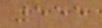555
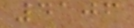4106
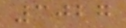3027
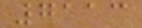7113
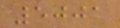5001
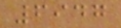6947
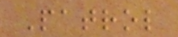Patrol
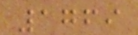1769
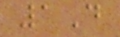1D
